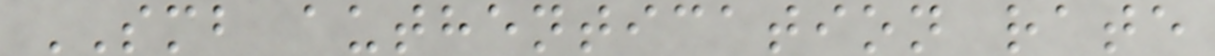SMB authentication rate
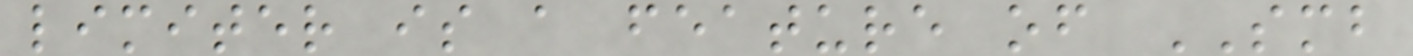limiter is a feature of SMB
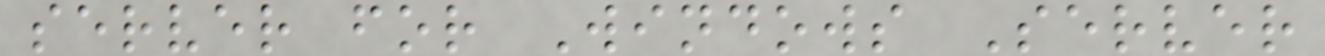server for Windows Server
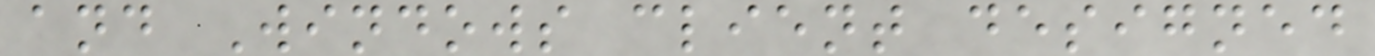and Windows client designed
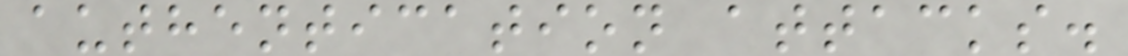authentication attacks.
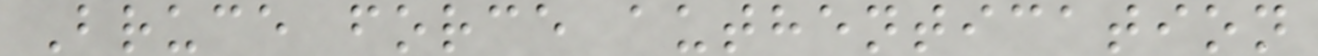Bruce force authentication
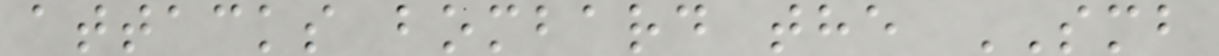attacks bombard the SMB
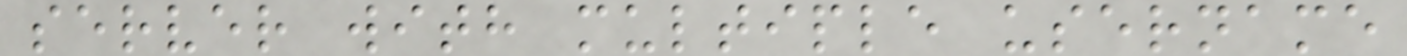server with multiple username
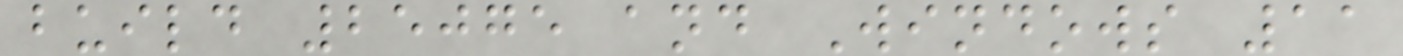build 25075 and Windows 11
